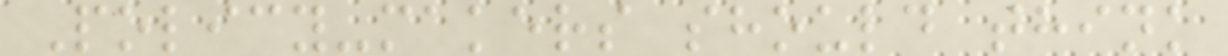Policy-makers should think
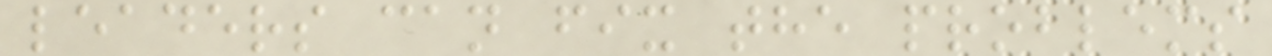leaders can fix the problems
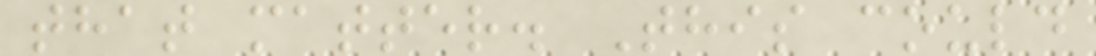that matter. This could
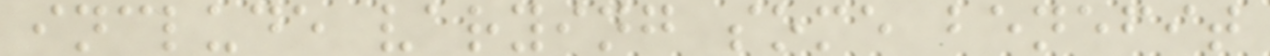include varying some benefit
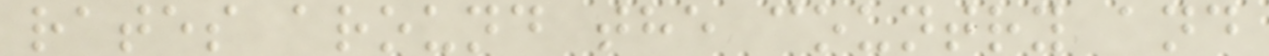rates around the country and
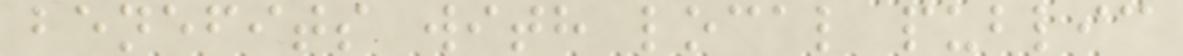benefits with local public
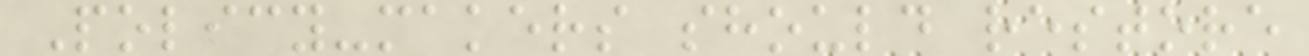Policy-makers should restore
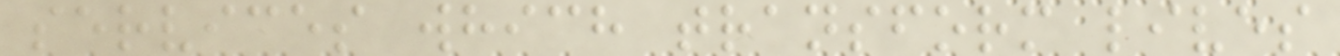services which transform lives
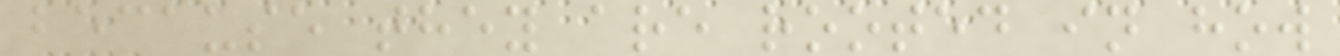because they are rooted in how
